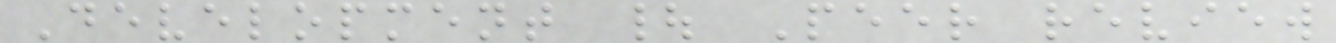Development | Peer review
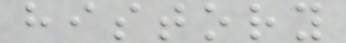history
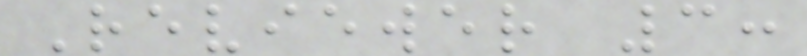Reviewer 3:
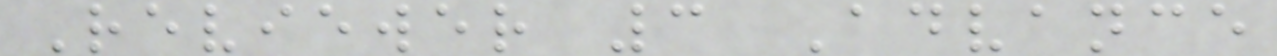Reviewer 3 Advance
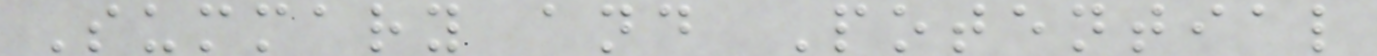Summary and Potential
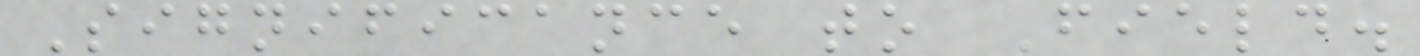Significance to Field.
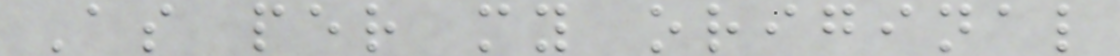As per my original
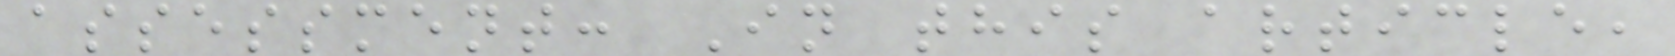assessment: In this article,
